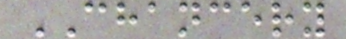CHANCERY
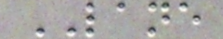LANE
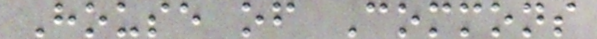House of Commons
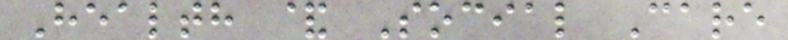Health & Social Care
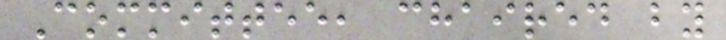Committee, chaired by
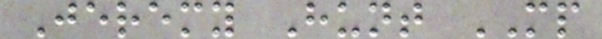Jeremy Hunt MP
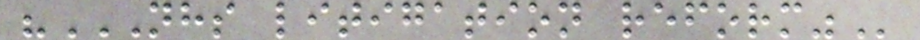"NHS LITIGATION REFORM"
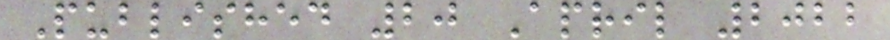Published 20 April 2022
